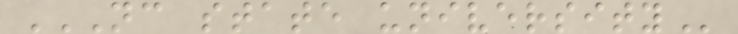NC STATE UNIVERSITY
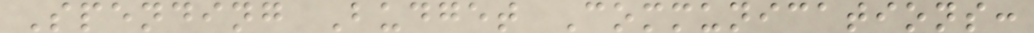Spending Budget Communications:
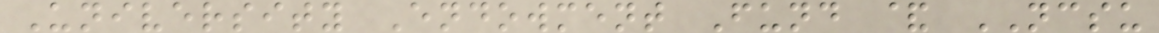University Endowment Fund & NCSU
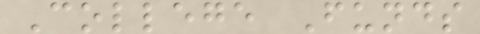College Funds
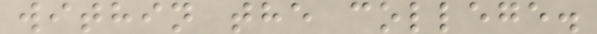within the college.
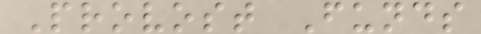Provost Funds
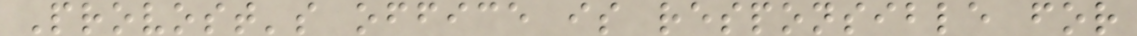Provost's office is responsible for
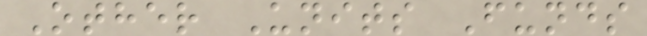Other Units Funds
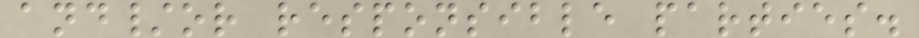and/or responsible parties.
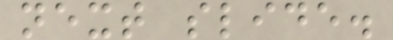next slide.
